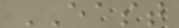EAST
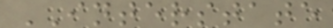INTERSTATE
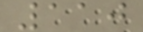110
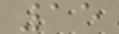15
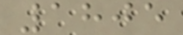1805
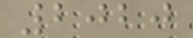2020
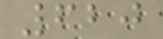620
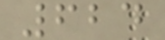624
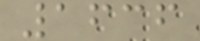1636
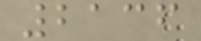2136
